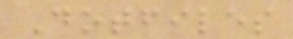Dotfiles
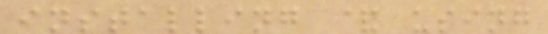installing & using
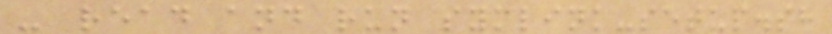- read and run symlink-setup.sh
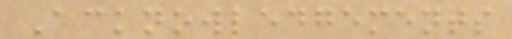Acknowledgements
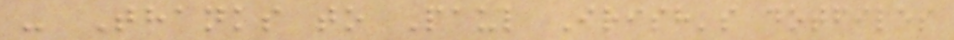- Thanks to Paul Irish's dotfiles
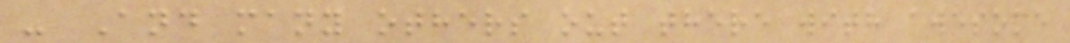- And many others out there with awesome
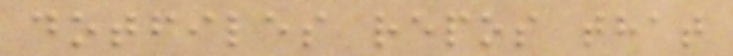dotfiles repos that
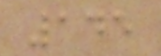145
